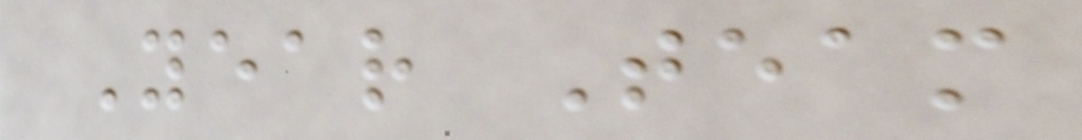Year Team
